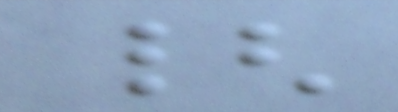{
